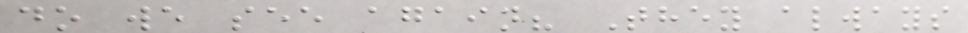do we see again? They always
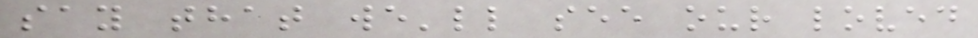say that we'll see our loved
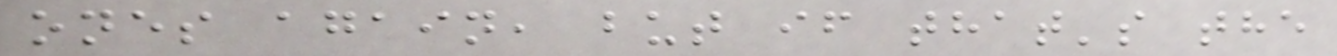ones again, but if that's the
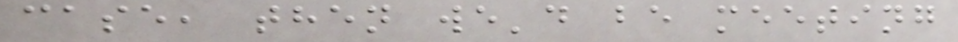case, then we'd be meeting
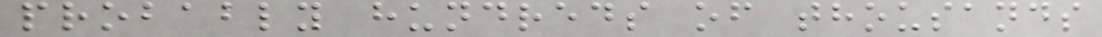probably hundreds of thousands
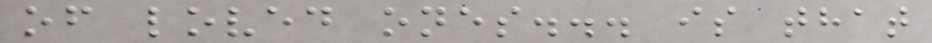of loved ones... is that
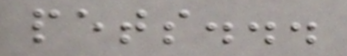pets...
